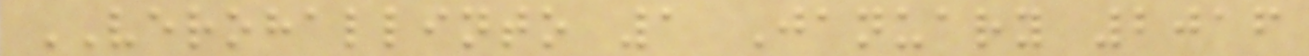VEROHALLINTO 1 January 2016
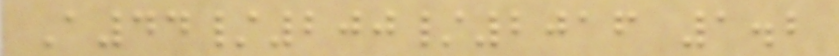A44/200/2016 1.2
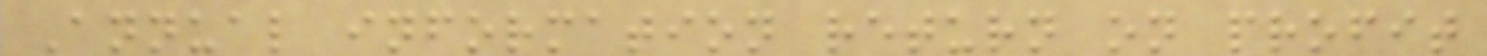Annual information return on profit
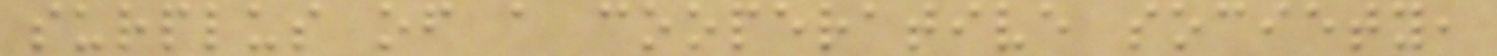surplus of a cooperative society,
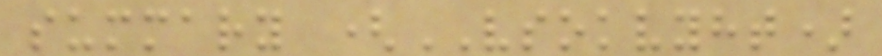summary (VSOKVYHT)
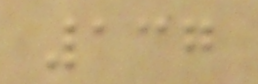137
